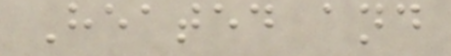Heated and
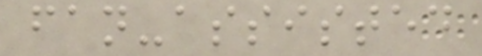fan-assisted
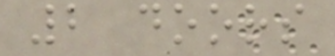2 doors
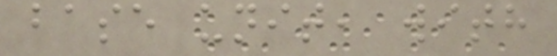base unit, with
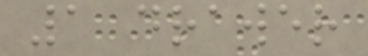1 drawer
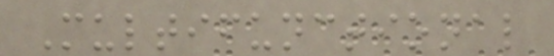Multifunctional
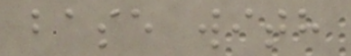base with
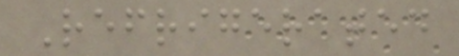Refrigerated
